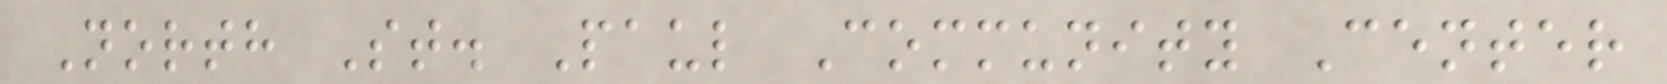North St. Paul Community Center
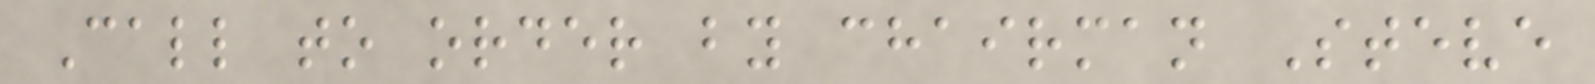Call to order by chairman Steve
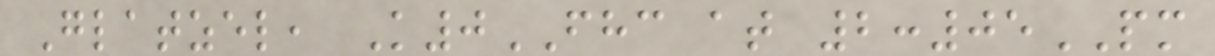Glatzel, K0FHC at 2:05PM
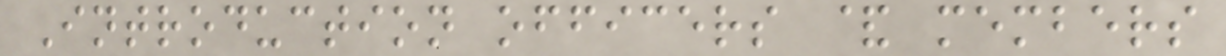Introduction officers & members
